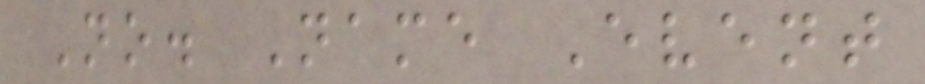No. Name Event
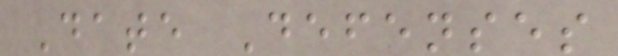Date Defenses
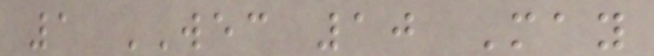1 WEC 10 May
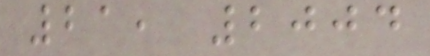21, 2004
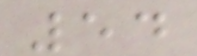54
